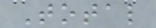Total
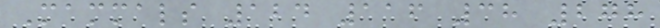Mammals 124 116 38 278
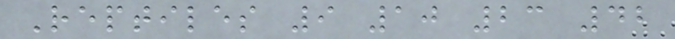Reptiles 9 10 23 42
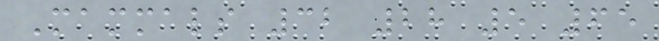Mammals 32 28 5 65
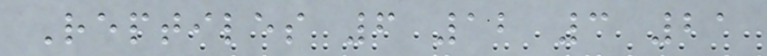Reptiles 6 12 3 21
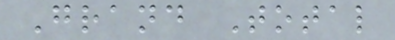Grand Total
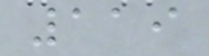119
